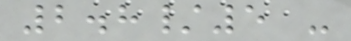2.8/5 -
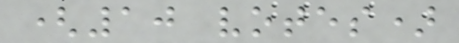(10 votes)
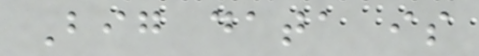Big data is
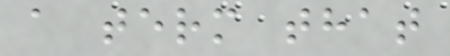a term that
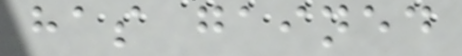has gained
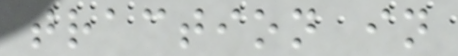traction in
